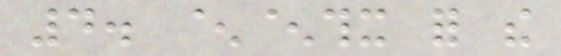4. ^^thx for the
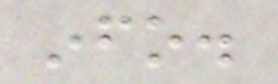info.
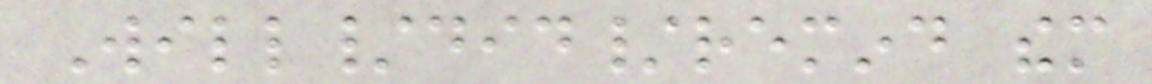Will/did/remind them
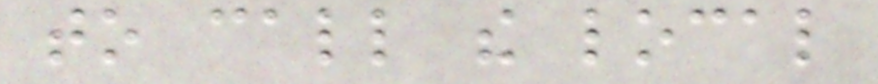to call the local
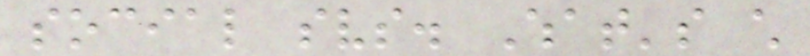social svs. What's child
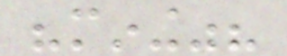"mining"?
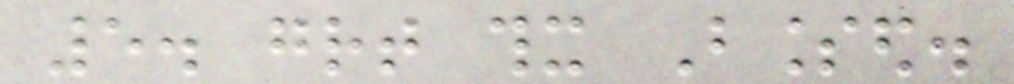5. great thx Blessed.
